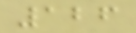126
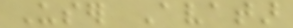User Avatar
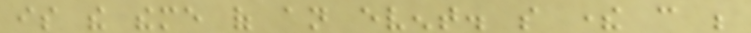is the theme of an event. so there can be
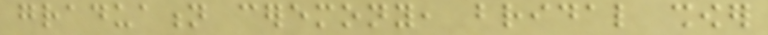graduation ceremony, bridal shower
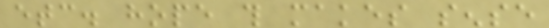etc. hope this makes sense
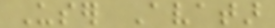User Avatar
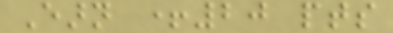Earn +20 pts
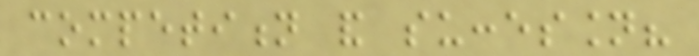competition and succession?
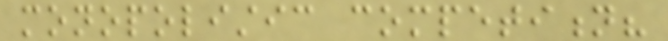monopolistic competition?
